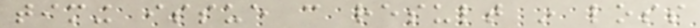timing issue can result in loss
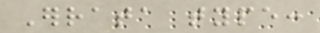Errata type:
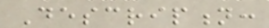Description:
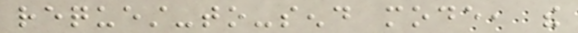request-to-send mode, the
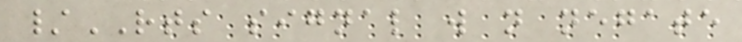/RTS signal will not negate
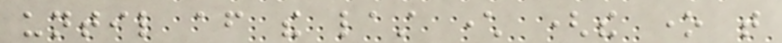until after the last character (the one that
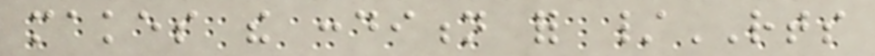makes the condition for /RTS
